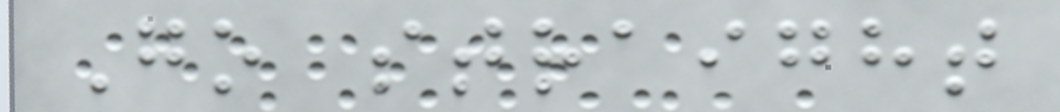Go straight
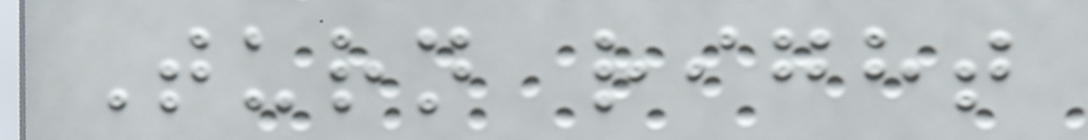Turn right
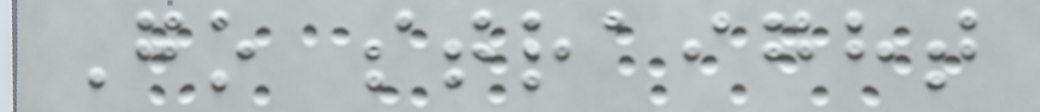Go straight
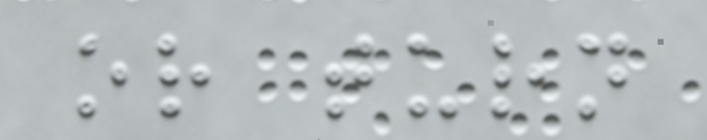or turn
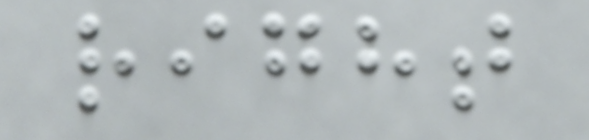right
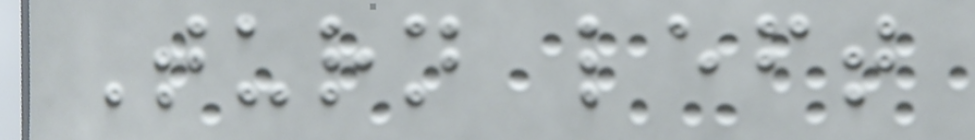Turn left
